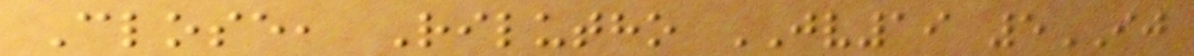Close, Rilutho JV19 5IJ
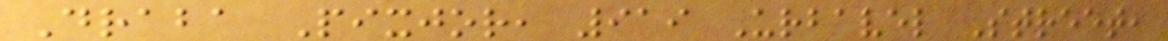Draba Pixjor, 919 Urbavel Street,
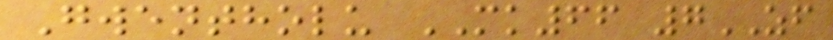Gwentholu MK66 7ZF
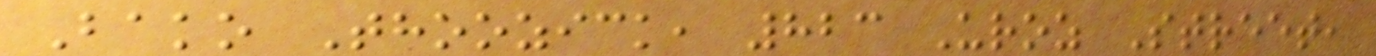Bako Thoozick, 823 Uroz Street,
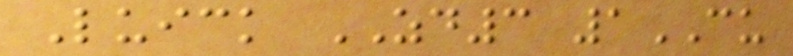Luick ZD3 1CU
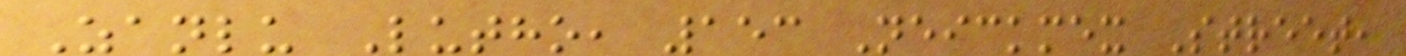Zanlu Lutho, 153 Neickmex Street,
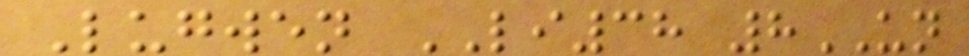Lugwen LI38 8UN
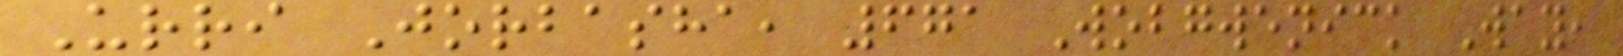Urri Jorbasha, 671 Wobgwenick Way,
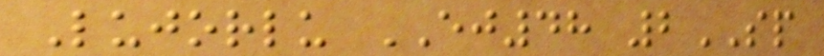Lujorlu EJ48 2SP
